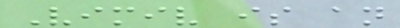Vimiv is an
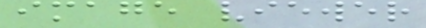image viewer
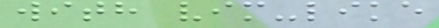with vim-like
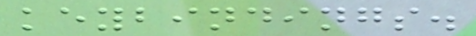keybindings.
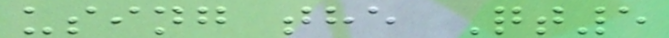using the Qt5
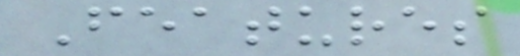Features
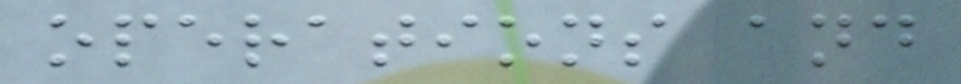operations and
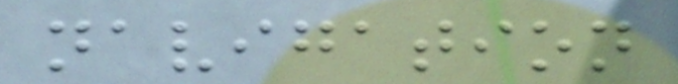navigation
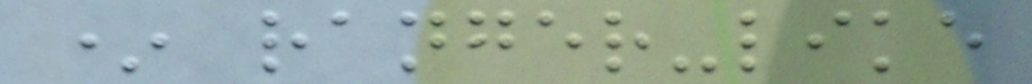* ranger-like
